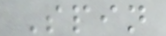Spin
